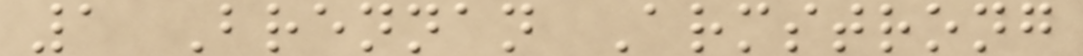1 Brennan Armstrong
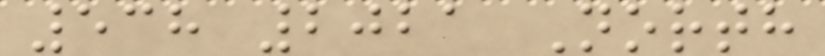538 2021 North
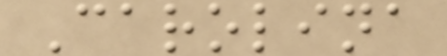Carolina
